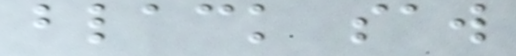black saw
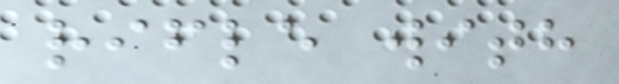rifle with
